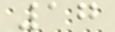17
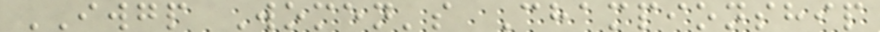IWGP Women's Championship
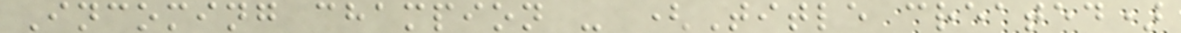Incoming champion - (Title created)
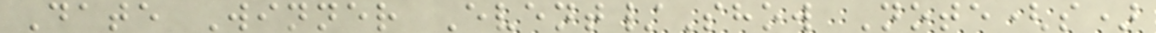Date Winner Event/Show Note(s)
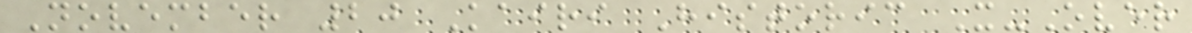November 20 Kairi Historic X-Over
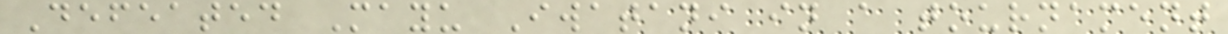Defeated Mayu Iwatani in a tournament
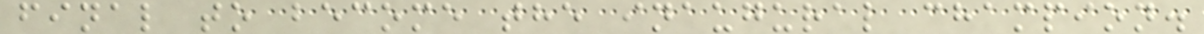final to become the inaugural champion.
